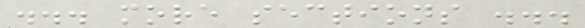... more sections ...
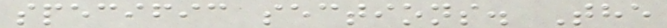specific sections. The
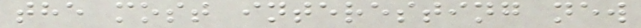the most interesting new
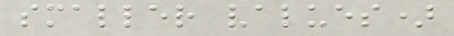smaller values)
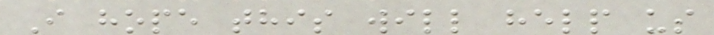I hope this will help us
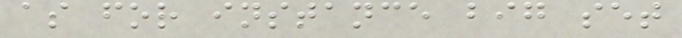as for instance big set
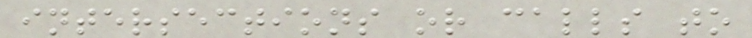intersections or calls to
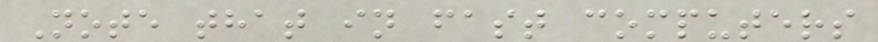Note that in fast computers
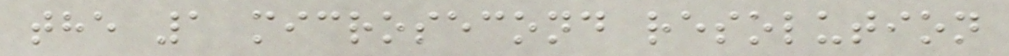the 1 microsecond resolution
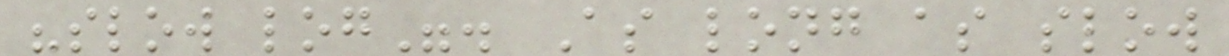"slow log". As long as slow
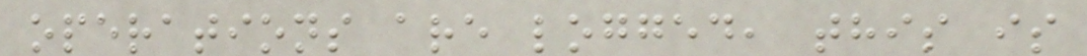operations are logged, this is
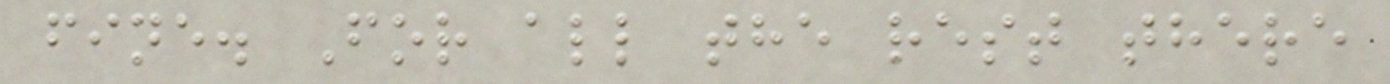fine. For all the rest there
